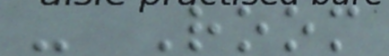- Room
